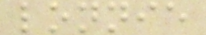lonnie
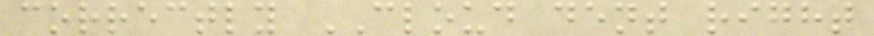correctly CLOUD dent right
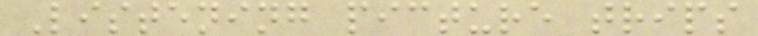Listening picture trips
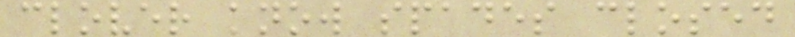clover know spades closed
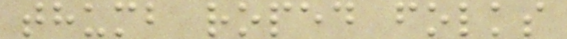thumb roped folks
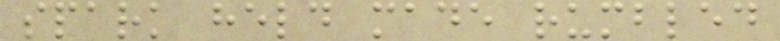spark held made rumbled
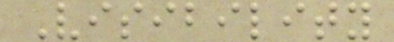Visibility
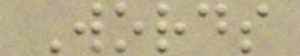Words
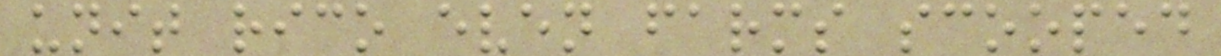unit rico even farms scooped
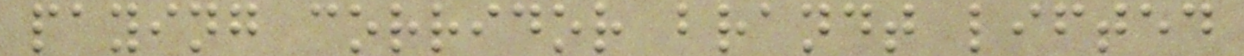paying corridor brandt lifted
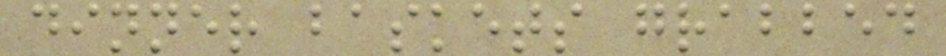dinner baskets grabbed
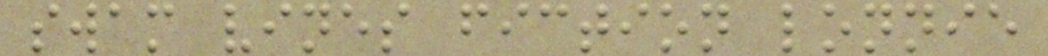swam vines fiction lonnie
